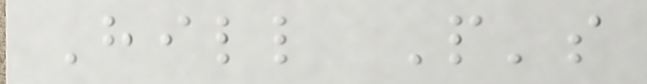Hill People's
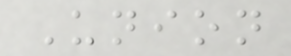Union
